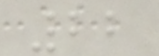22
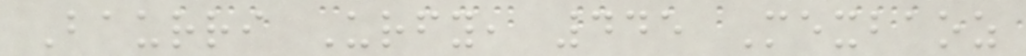Baurri Urfy, 445 Mexbaoz
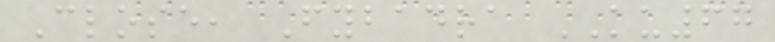Close, Fybadra KU67
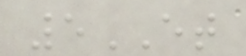5ET
